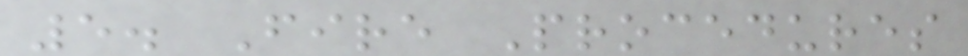5. Fire Procedures
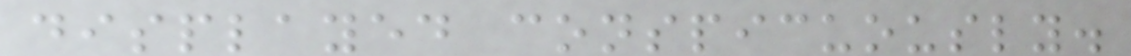displayed conspicuously.
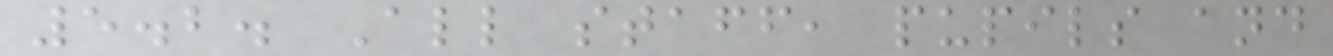5.2. All staff, pupils and
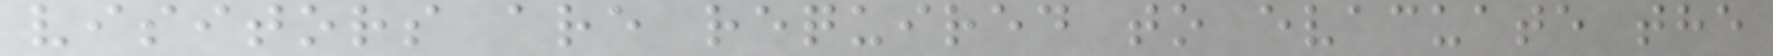visitors are required to evacuate the
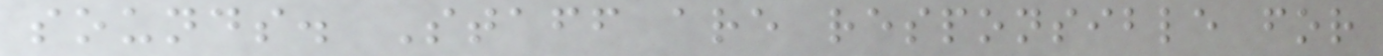sounds. Staff are responsible for
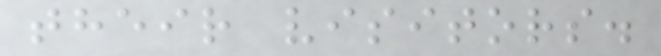their visitors.
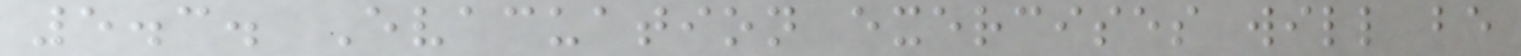5.3. Evacuation exercises will be
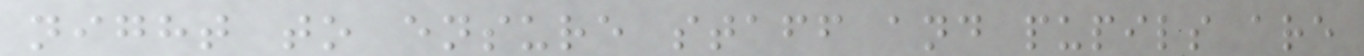night to ensure staff and pupils are
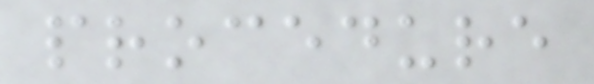procedure
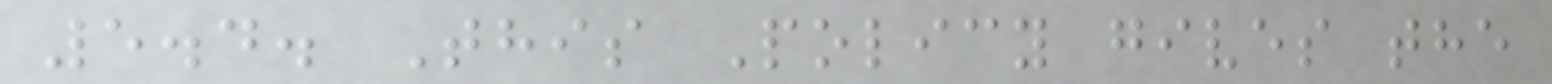5.4. This Policy gives the
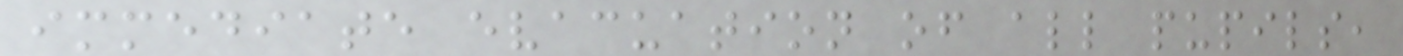immediate evacuation of all pupils,
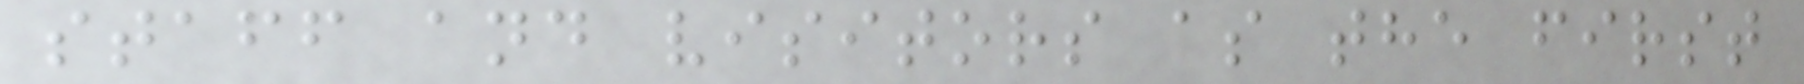staff and visitors as the first
